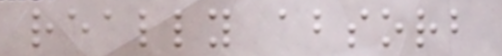really absorb
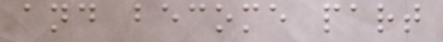and become part
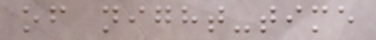of night-time
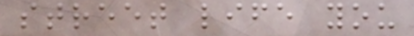street life you
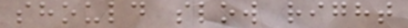should slow right
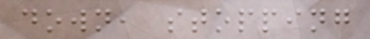down, stopping
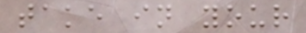take in your
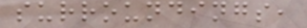surroundings,
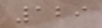129
